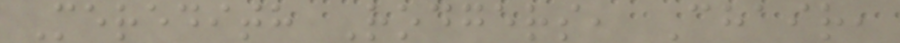Meredith Rodgers, Chair,
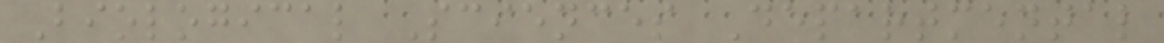Biological Sciences Departmental
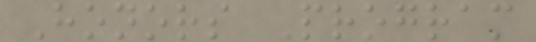Honors Program
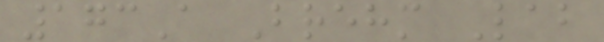173A Brehm Lab
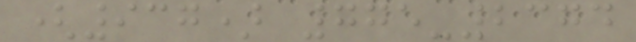(937) 775-2374
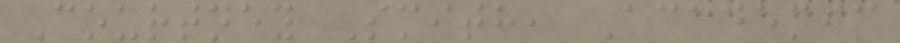Courtney Smith, Academic
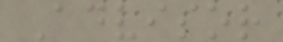Advisor
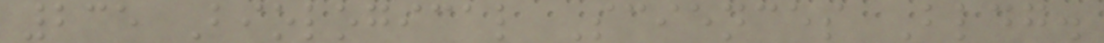235 Biological Sciences Bldg.
